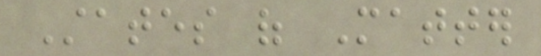States of Matter
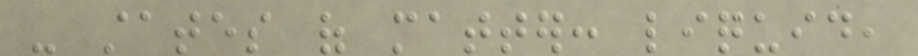- states of matter: liquid,
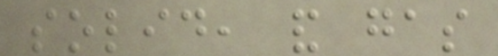solid, and gas
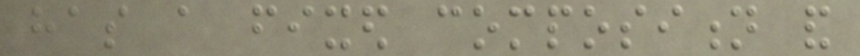has a fixed composition and
